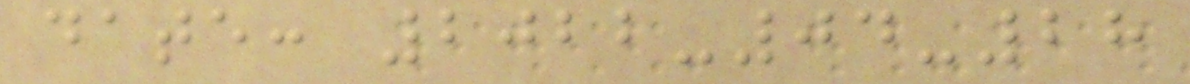date: 2022-04-28
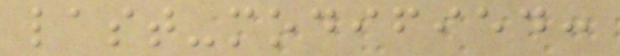last-modified:
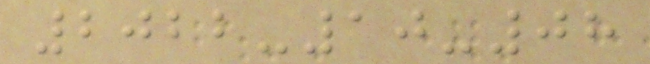2022-10-08
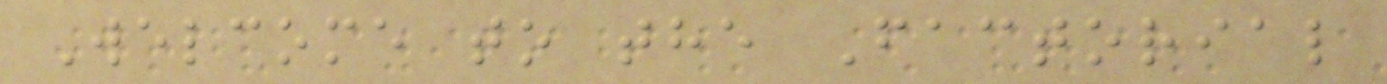Welcome to the Factorial
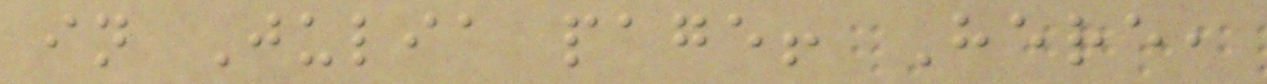in Julia page! Here,
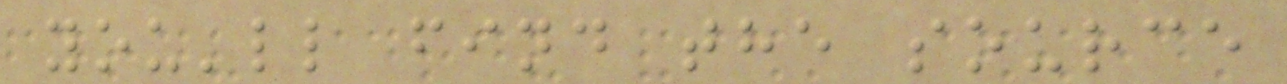you'll find the source
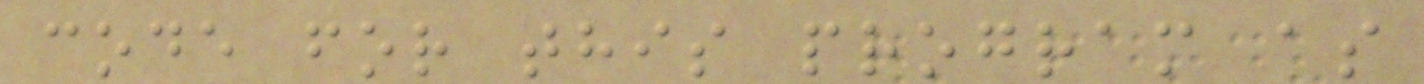code for this program as
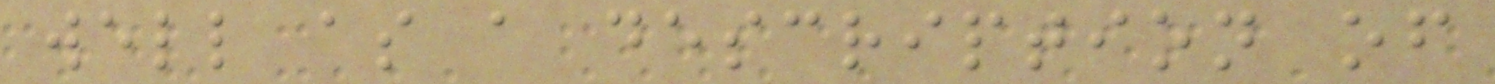well as a description of
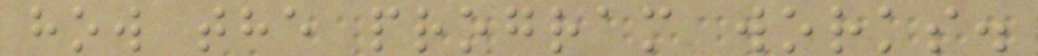how the program works.
